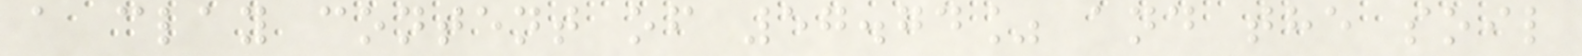a clay content of 57.74% and the soil
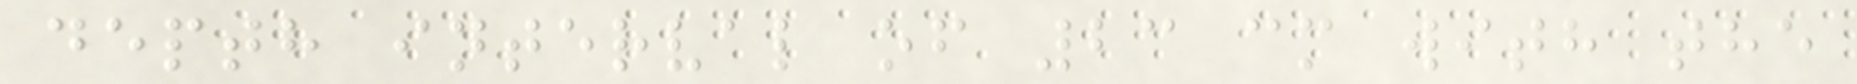depth interval of 23 cm with the
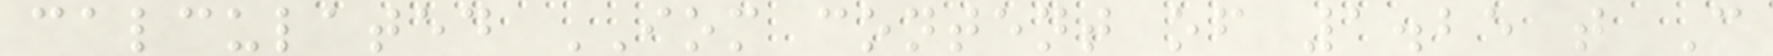calculated IOM content of 1.25 t C
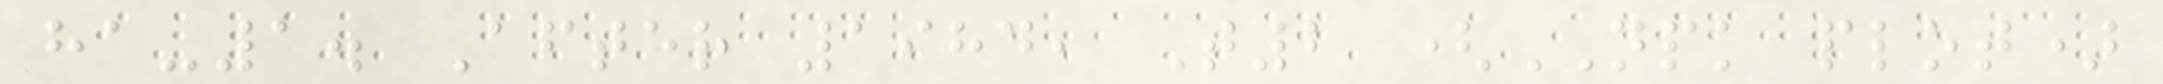ha-1. After 1984, T2 (NPK plot)
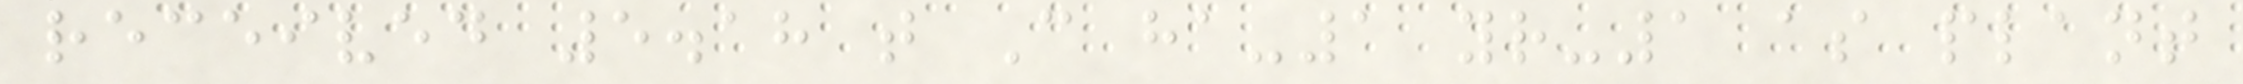received 5.18 t C ha-1 yr-1 as plant
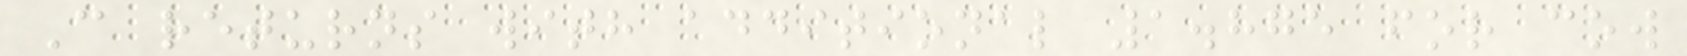C returns with additional 1.875 for cow
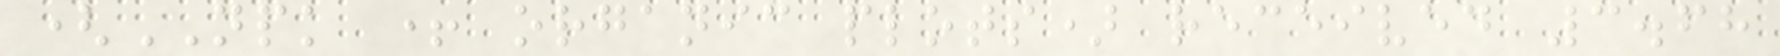(NPK + organic plots) received 3.68
